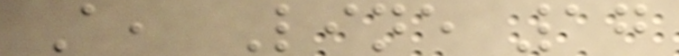A, Line 17
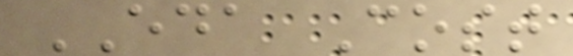EDA Cost
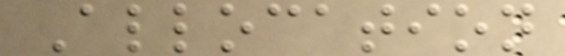Allocation
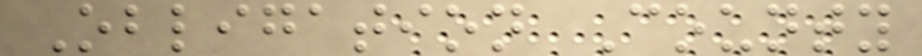Obligation County
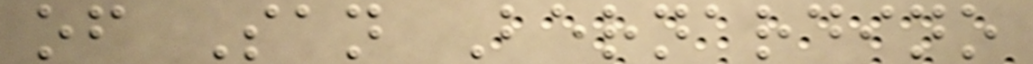of San Bernardino
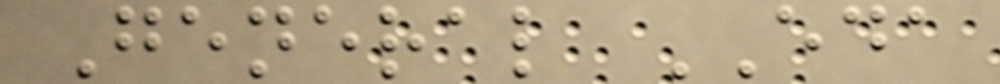General EDA
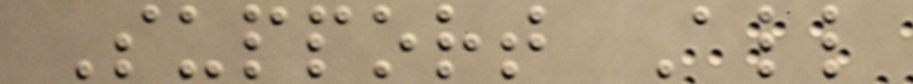Support All
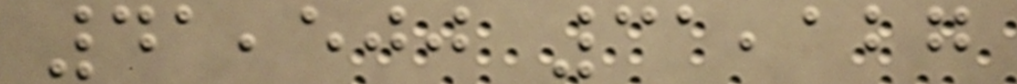41,500 31,127
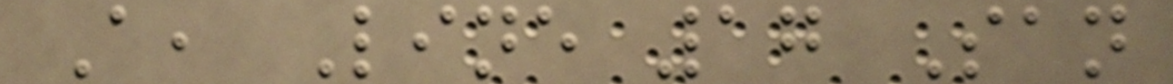A, Line 17 San
